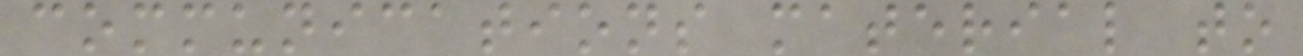communications material to
